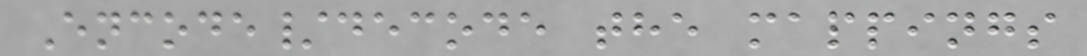Encode/decode the mappings
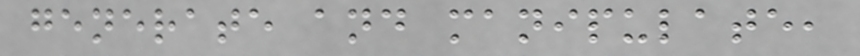generate and manipulate,
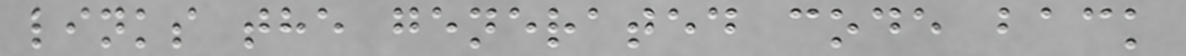links the generated code back
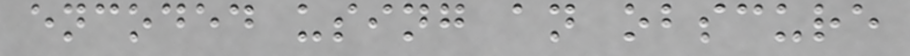encoded using an obscure
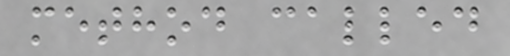method called
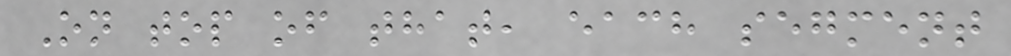On top of that, each segment
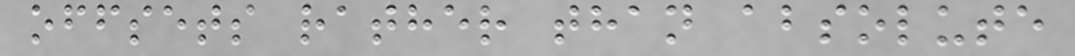offsets rather than absolute
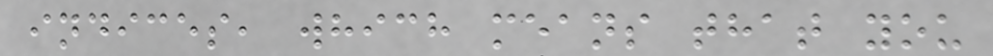indices, which means that you
